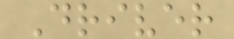Driver
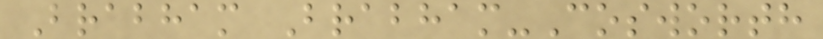Brabham Brabham-Cosworth
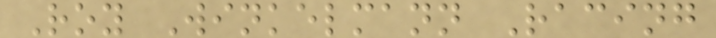Roy Winkelmann Racing
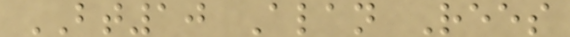BT10 Alan Rees
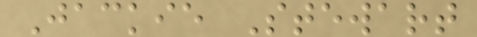Jackie Stewart
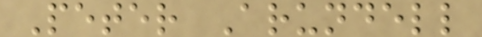Peter Arundell
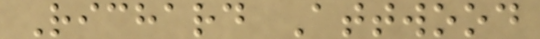Richard Attwood
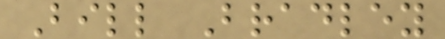Bill Bradley
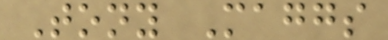Tony Maggs
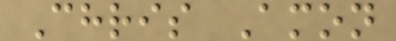Chris Amon
